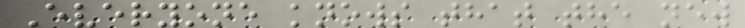Everyone knows that the new
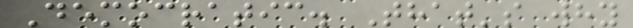Democratic. That's why
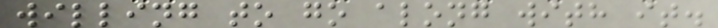willing to go along with it.
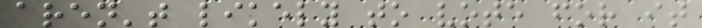aren't likely to vote for it
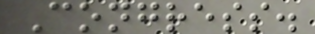Congress.
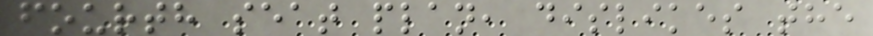fourth seat plan, dislikes the
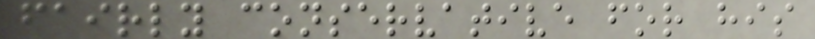fairly conservative for his
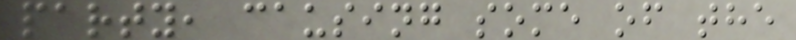party, causing some of the
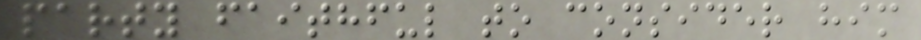party faithful to consider him
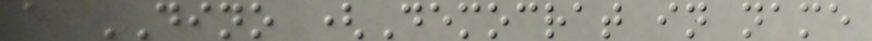a DINO (Democrat in name
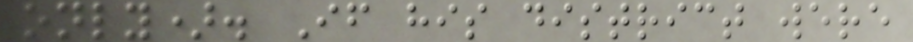only). If his district were
